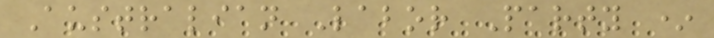Australian Labor Party *
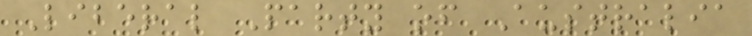Liberal Party of Australia
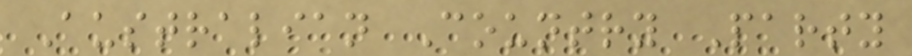Australian Country Party
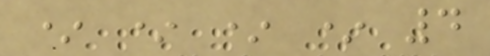* * * * 4
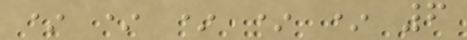* * * * * 6
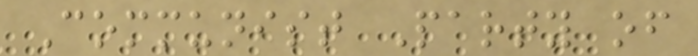Communist Party of
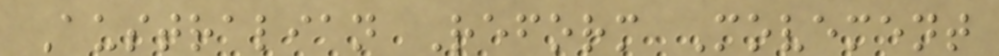Australian Reform Movement
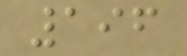196
